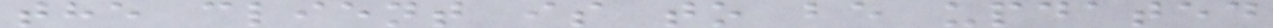the client is to be updated
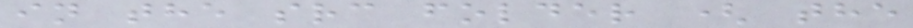in the src folder ( the
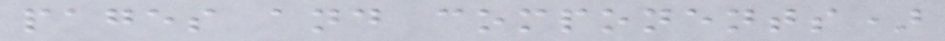pages and components)
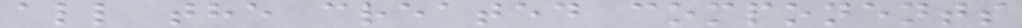all the created components
